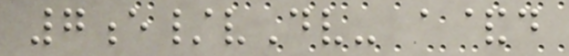7e/vDv- a&d
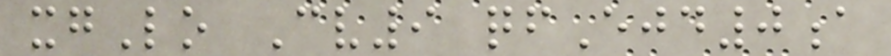xgLo Cv9 qfEjd0a
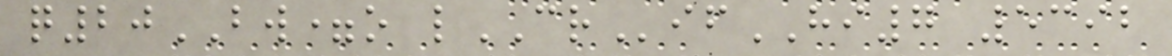q20BW=o lCRifHI7 5392
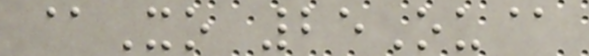@Xo 25Ou@
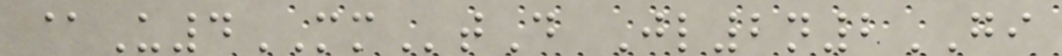@U4MMtD Jl2n2GI
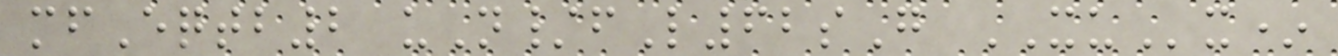mfEqtb2 uN/fL62sG XUx*
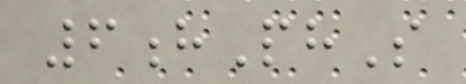6hPhS
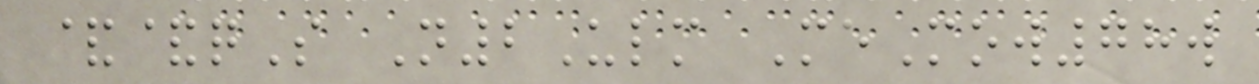&&qS N2Ulm MeMow78w
